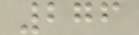276
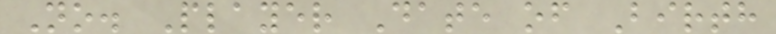No. Player Date of Birth
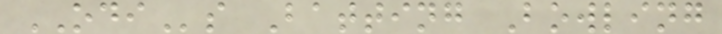ODIs Batting Bowling
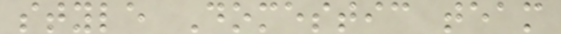style Domestic team
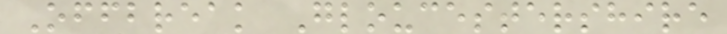Offbreak Gloucestershire
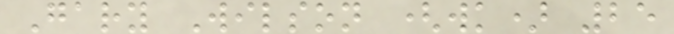Gary Wilson (wk) 25
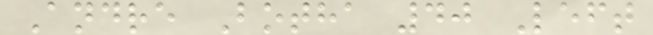Andre Botha 40 Left
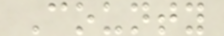County
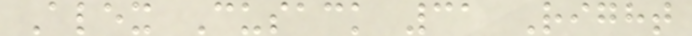Alex Cusack 31 Right
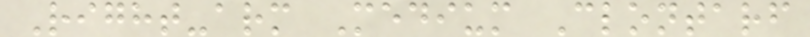Right-arm Medium Clontarf
